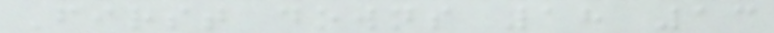First downs 18 13
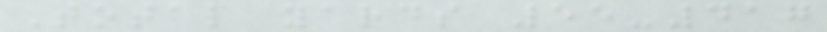Total yards 55-417
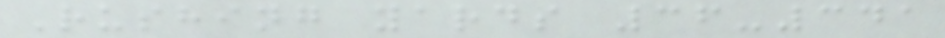Rushing yards 36-341
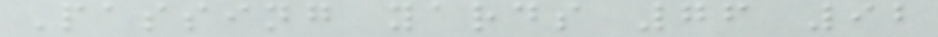Passing yards 76 92
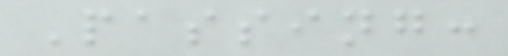Passing:
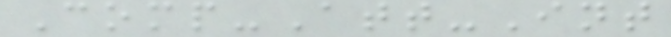Comp-Att-Int
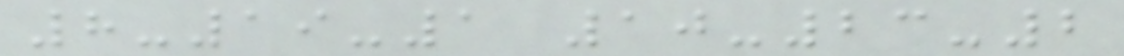8-19-1 10-23-2
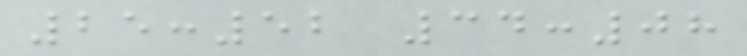25:52 34:08
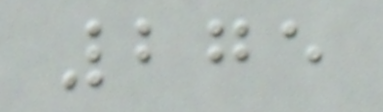275
